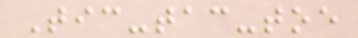Tic-tac-toe
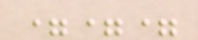===
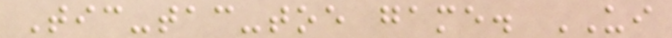Tic-tac-toe game. UI
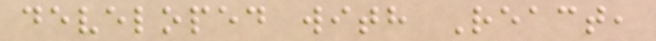developed with React,
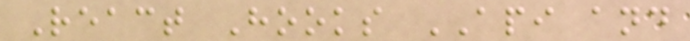React Hooks API and
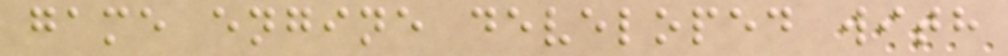game engine developed with
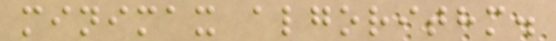minimax algorithm.
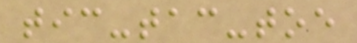tic-tac-toe
